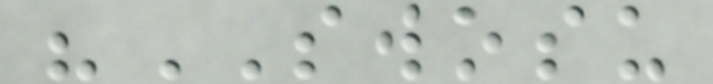"SWOSU
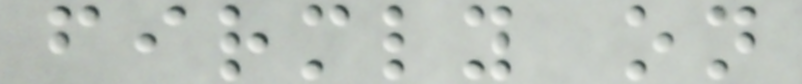firmly on
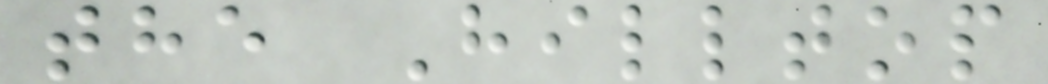the Hilltop
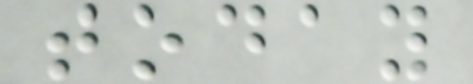today
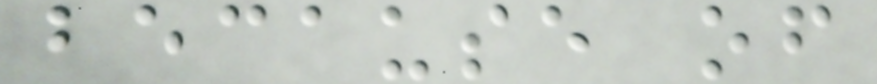because of
